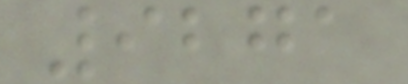9271
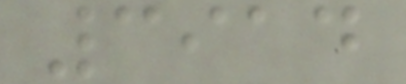3914
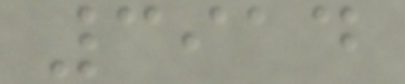3914
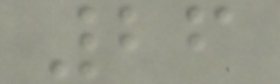26
